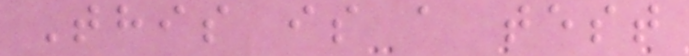This is a test
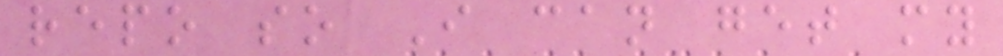repo so I can get my
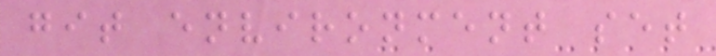git environment set
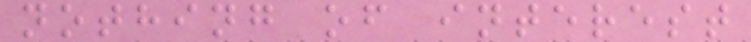nothing of interest
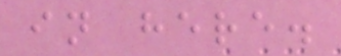in here.
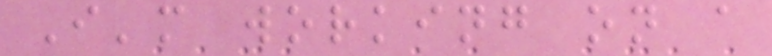I'm working on a
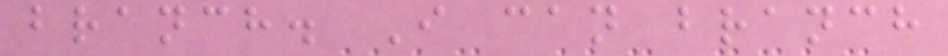branch. I can branch
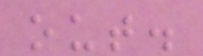out.
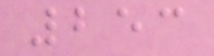253
